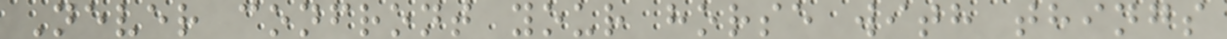Never confront your horse with things
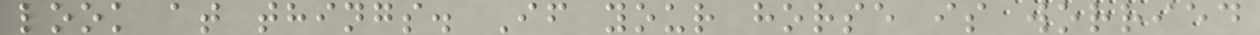look at things. If your horse is worried
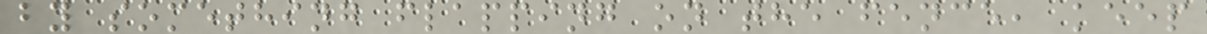by something flapping on the fence, keep
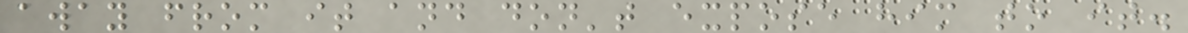away from it and don't expose him to it.
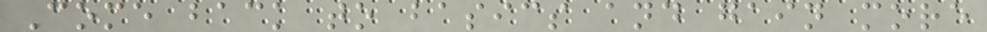Come back to basics and gain more
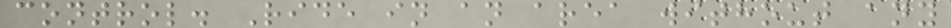control. Ride in an area without any
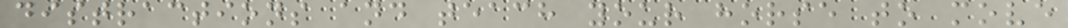distractions and teach your horse to move
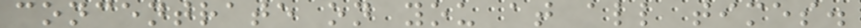concentrate on you at all times.
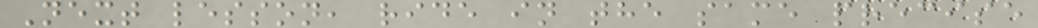Next lesson, ride in the same precise
